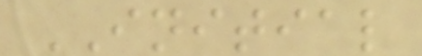INITIAL
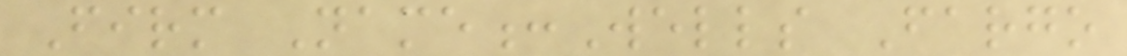Firm Name:Wells Fargo
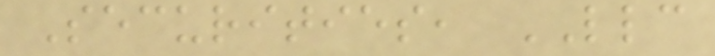Securities, LLC
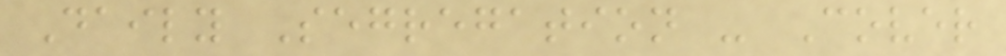Daily Segregation - Cover
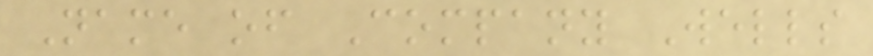Name of Company Wells
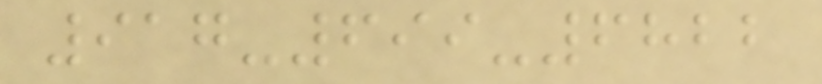917-699-6822
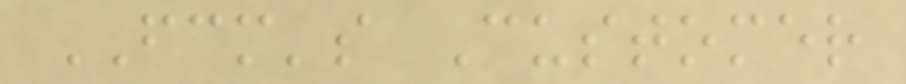FCM's Customer
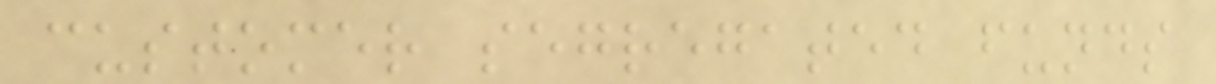customer segregated funds
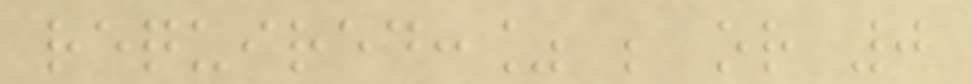required:% ; or 0
